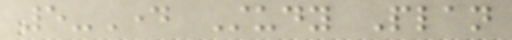5-Day Study Plan
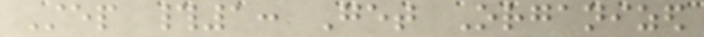Step #1: Get Organized
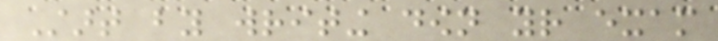Start by writing down your exam
